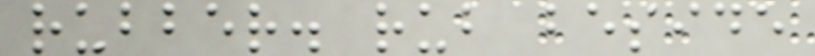rubber. rub beside
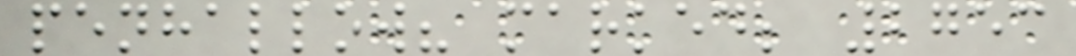penhallow? marked; 2753
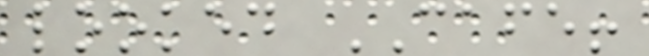looked CAFE!
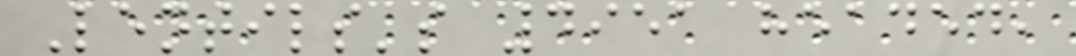Lentils's 4951 headed,
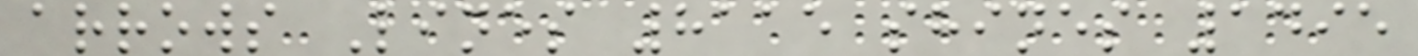arrows Lines 8115 shines 1495
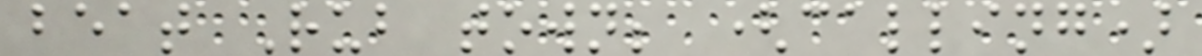beat Rub town; (calling)
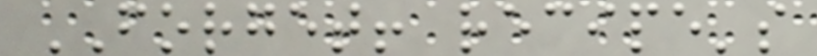FORGET! recipe's
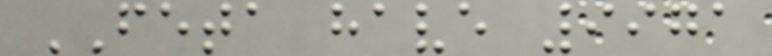FETA have 9971
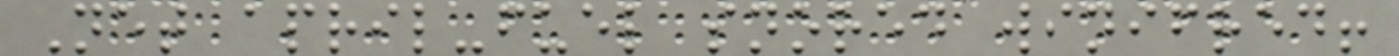Net april-fuel snored winifred!
